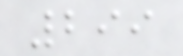299
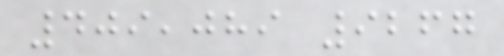409,089 9267
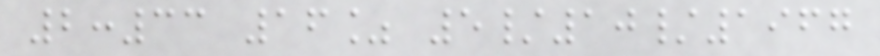2:33 16% 5/10/1967
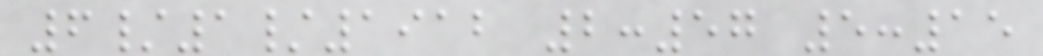6/1/1912 2:57 5:15
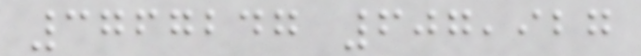3767247 607,927
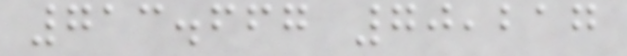713.667 70,217
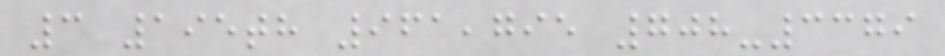3 195th 961,795 708-3379
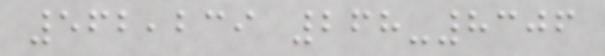562,239 268-8306
